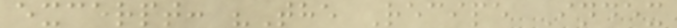excerpt: "The Recipe Index
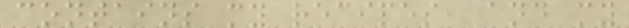contains my recipes, and my
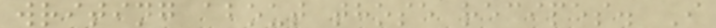writing about those recipes. I
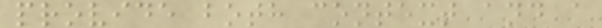provide both context and a
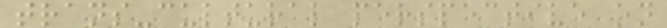trans-cultural perspective on
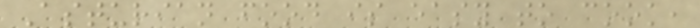Asturian food is easy to cook,
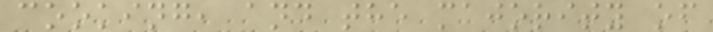cooking, and the majority of
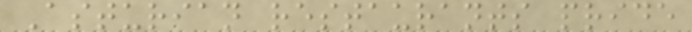Asturian restaurants pride
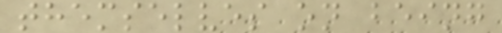themselves on being
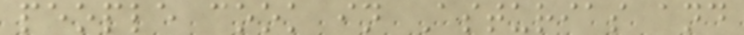people cook in Asturias and
